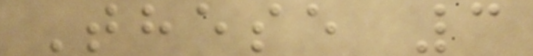These 3
